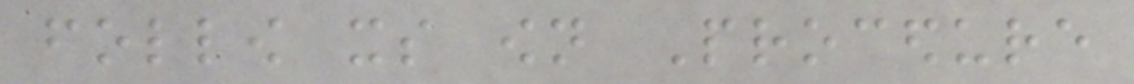follow its own Procedure
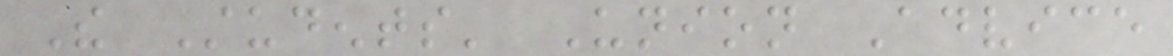The Students' Union Advice
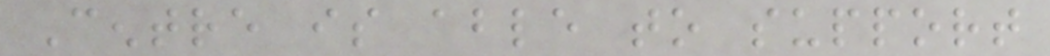Centre is able to support
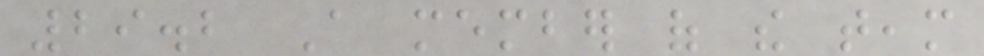29.2 A member of the team
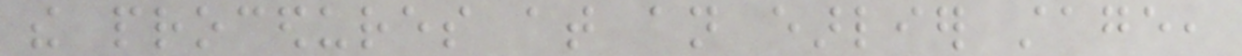the procedures at an earlier stage,
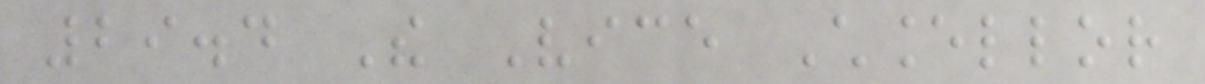29.4 The Vice Chancellor
